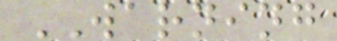WARNING
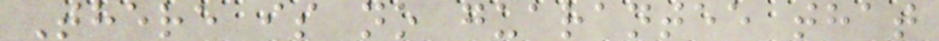There is no guarantee that
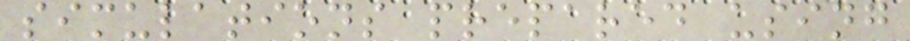simulations prepared using
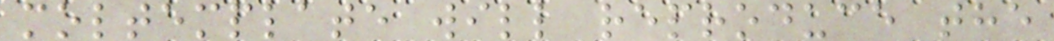moltemplate will reproduce the
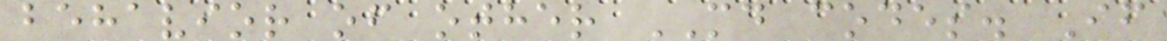behavior of other MD codes. If
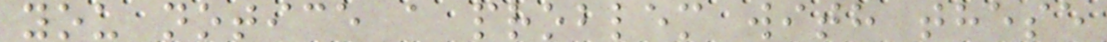you notice a problem with these
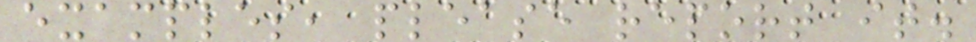examples, please report it.
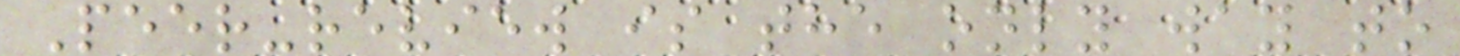Peer-review is the only way to
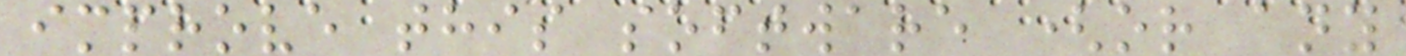improve this software (or any
